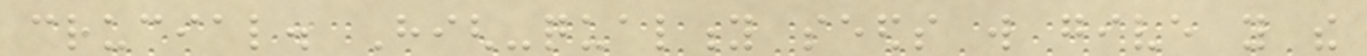crucial. High-quality seeds will give you the
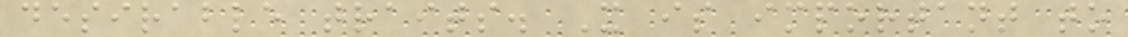desirable traits. It is important to
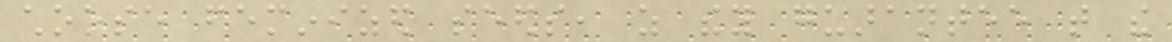choose feminized seeds, as they guarantee that the
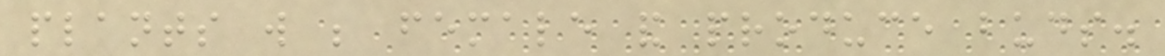plants will be female and produce buds.
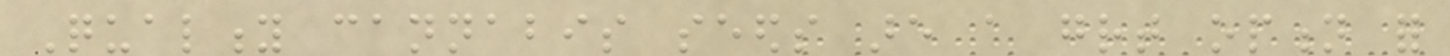Quality cannabis seeds are a great option for
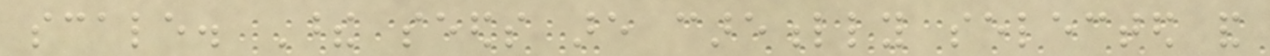scale. These seeds are carefully selected and
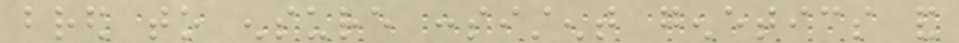bred to ensure consistent genetics and
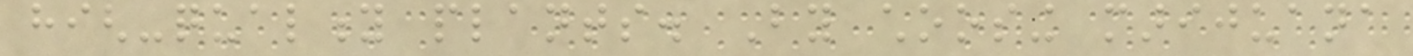high-quality plants. By choosing marijuana
